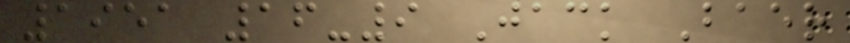1951 16-9 Jack Baer
